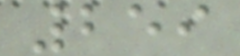259
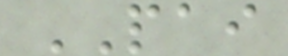PAI
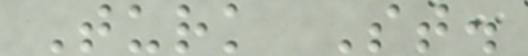Turk St.
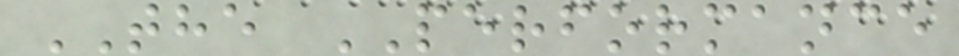THE PERFORMANCE
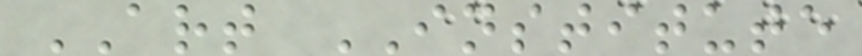ART INSTITUTE
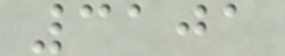3101
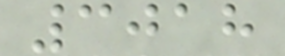3018
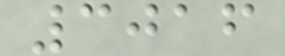3016
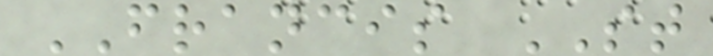FRANCIS ST
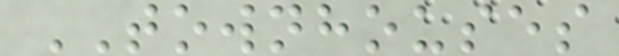TOWNHOUSES
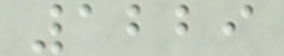1229
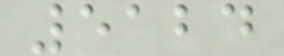5124
